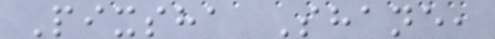Pixsha Shane,
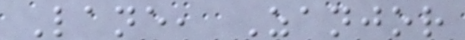Lane, Zanjor
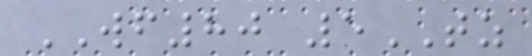WF80 5TZ
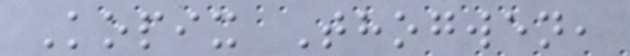Kopix Thogwen,
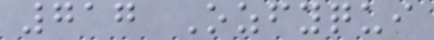717 Ozfyqui
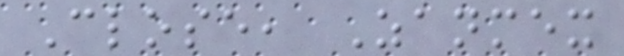Close, Zanmex
